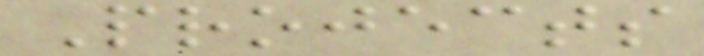Projects
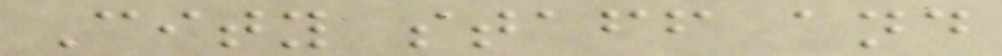City staff and
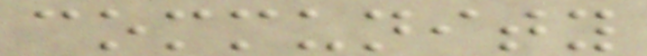community
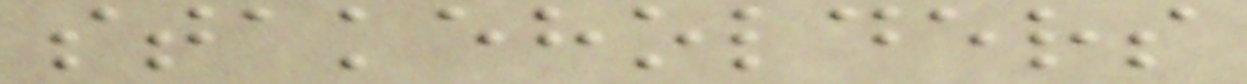stakeholders
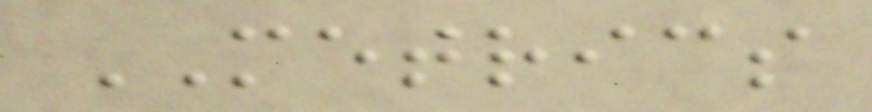METRICS
